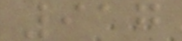917
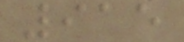915
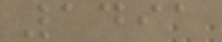1491
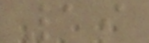19
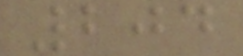204
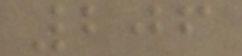206
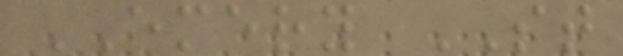EMERY ST
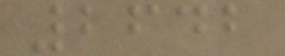2642
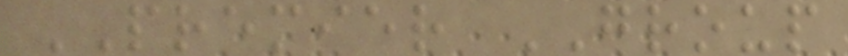PREMIER GROUP
